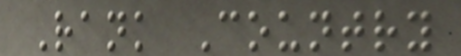Rank Country
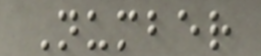Number
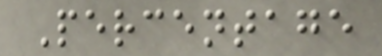Percentage
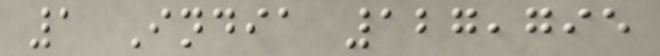1 India 127,795
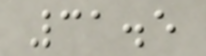31.5
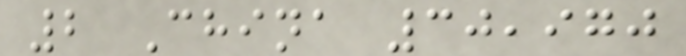2 China 30,970
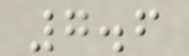7.6
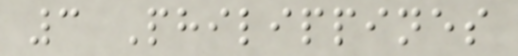3 Philippines
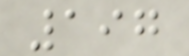197
